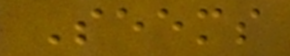Seems
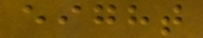eight
